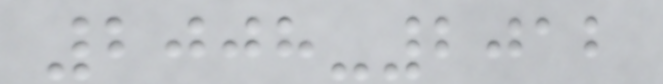2008-2012
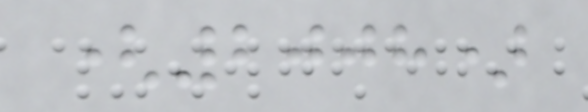(2008)
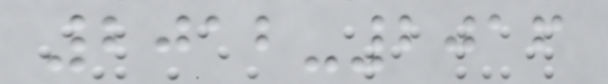2012-2016
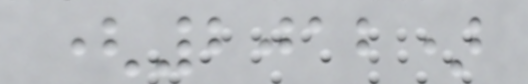(2012)
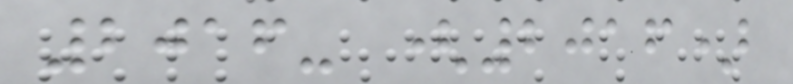2016- (2016)
